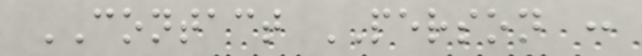CONTACT PERSON :
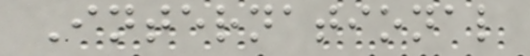International
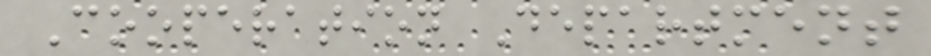Cooperation Department
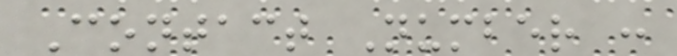Contact Number :
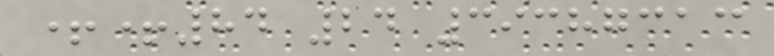++84 24 39387313
